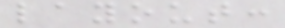layout:
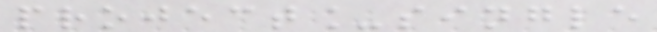project_single
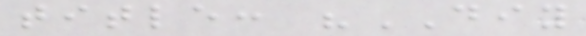title: "DIY
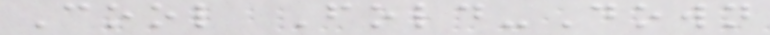Cool Fold-Down
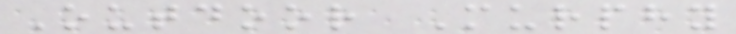Outdoor Murphy
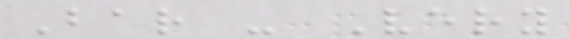Bar - Very
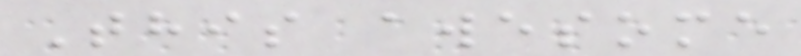This awesome
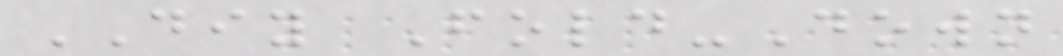DIY Fold-Down
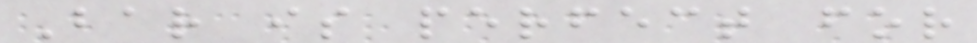Bar is perfect for
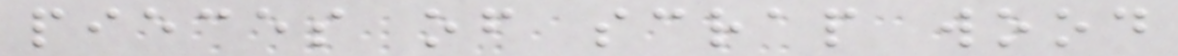pieces of scrap wood
